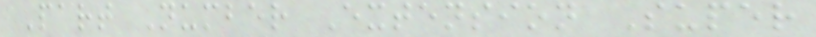Part Number Extension Super
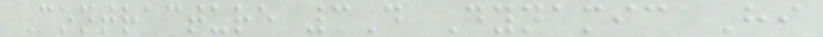Contracture 3D Dynamic Hi
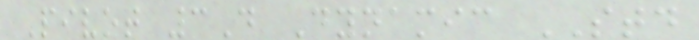Pivot 3D Dynamic STD
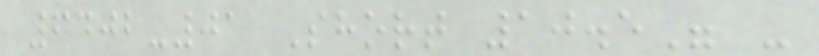6402-01 Short 10.5" -
